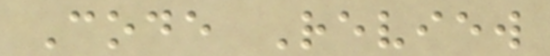Code Review
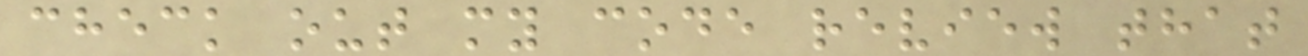check out my code review that
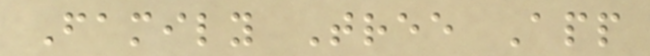Family Tree App
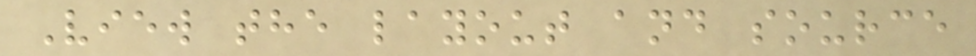View the layout and source
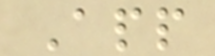App
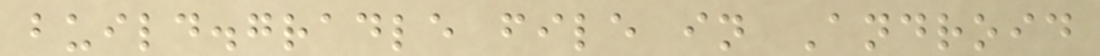build.gradle file in Android
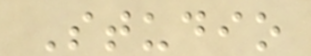Studio
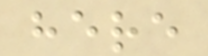here
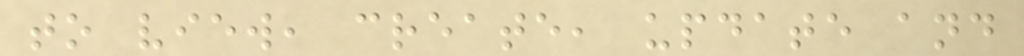to view, create, update and
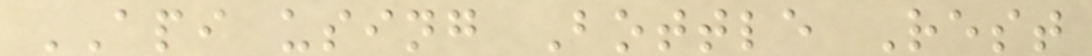API using Bottle Rest
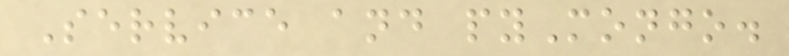Service and pyMongo.
